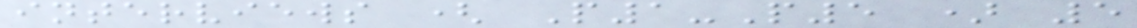interviews ( P1-P5 ) 5
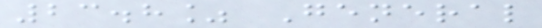23.8% General
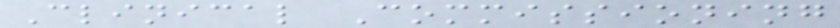Clinical Commissioning
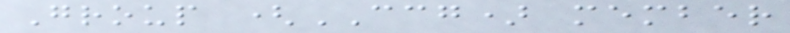Group (CCG) member
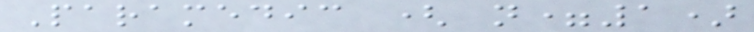Paramedic ( n=1)
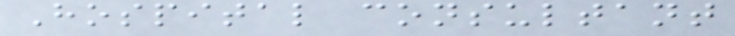Hospital consultant
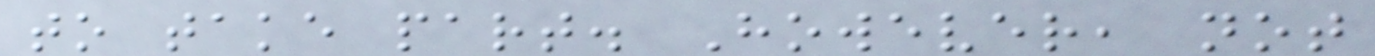to take part. However, not
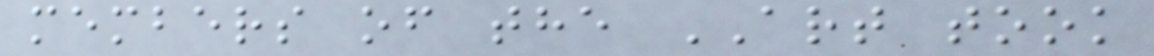members of the ART took
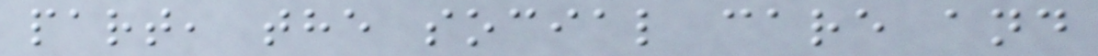part, the social care and
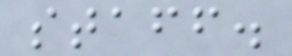staff.
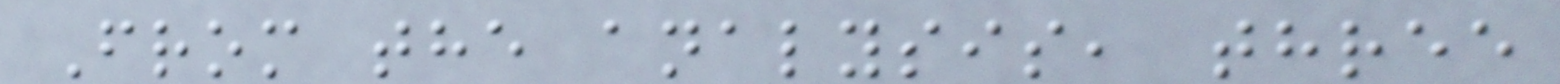From the analysis, three
